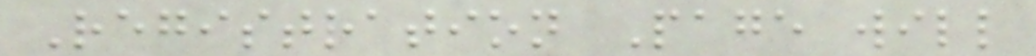Registration Page will
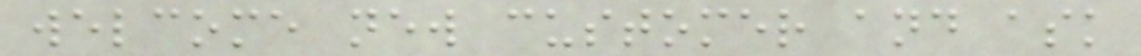welcome new customer and ask
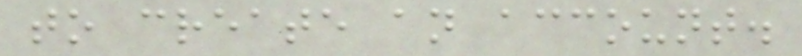to create an account.
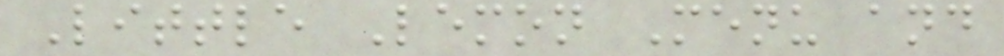Little Lemon Menu and
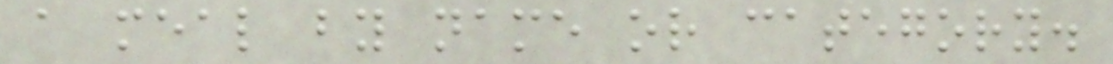a meal by name or category.
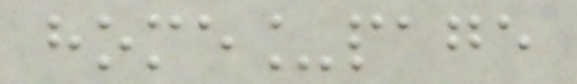home_page
